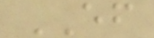EF
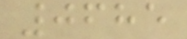0685
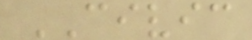CIVIC
